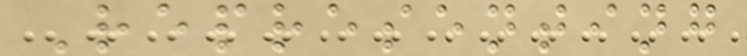Representing
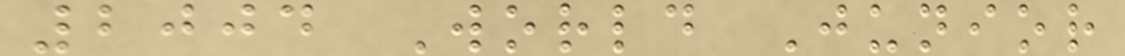2004 World Junior
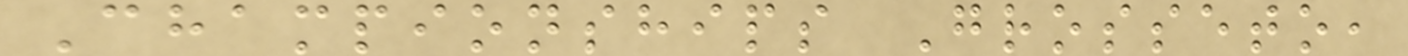Championships Grosseto,
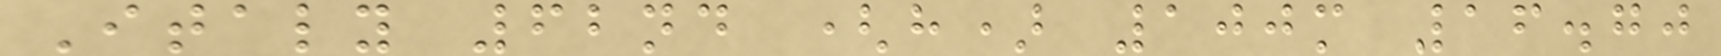Italy 62nd (h) 100m 16.70
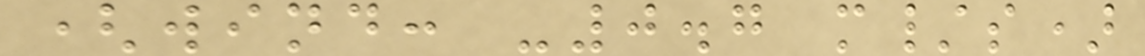(wind: -0.7 m/s)
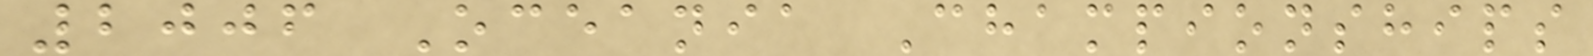2006 Oceania Championships
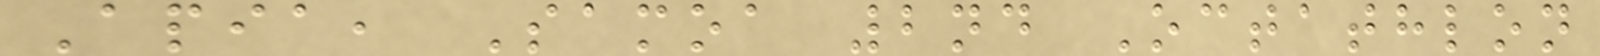Apia, Samoa 2nd Octathlon
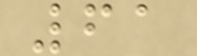61
